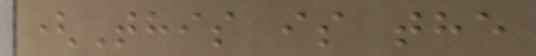(This is the
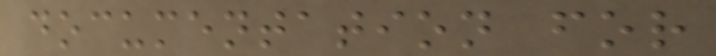documentation for
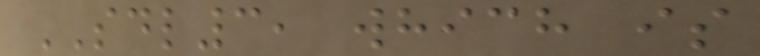SDL3, which is
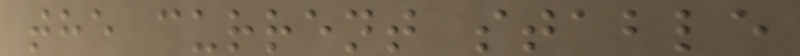the current stable
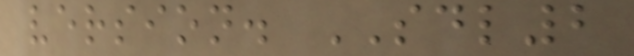version. SDL2
